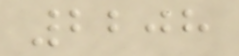2208
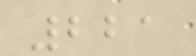221
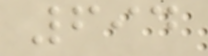694
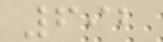692
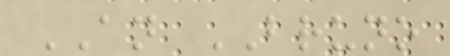AN BRUNO
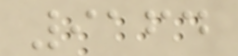9164
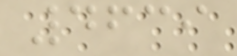4639
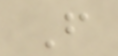F
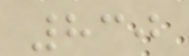830
